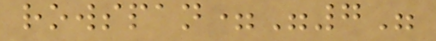rowspan="7"
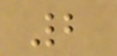2
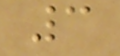3
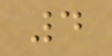4
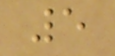5
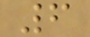6
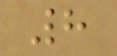8
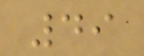49
